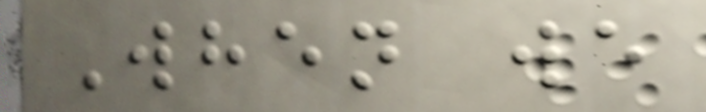When we
